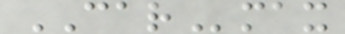CARmax
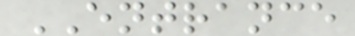ENTRANCE
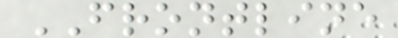FRONTLINE
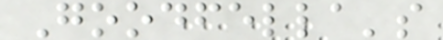Goodfella's
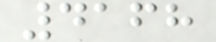4168
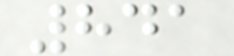841
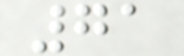71
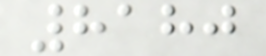8180
